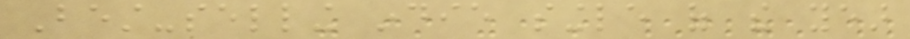Best-selling indie single of the year
